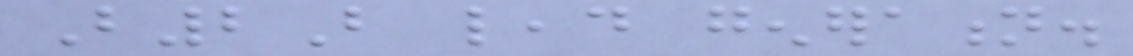B2B lead generation.
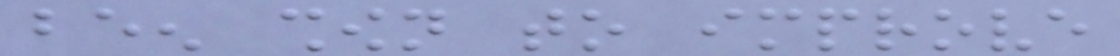been shown to improve
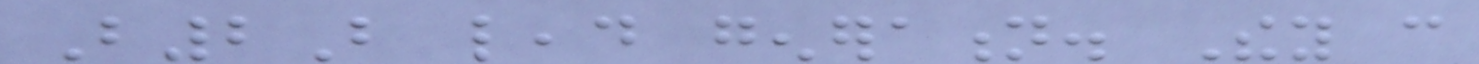B2B lead generation. They can
